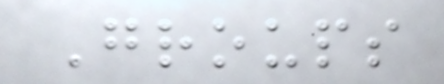Groups
